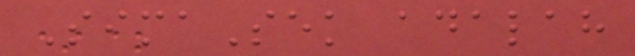SimaSek adalah
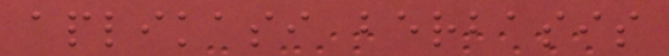aplikasi berbasis
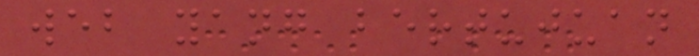web yang bertujuan
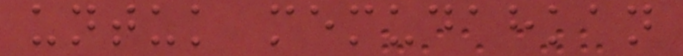untuk memudahkan
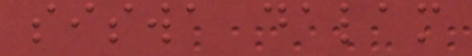siswa dalam
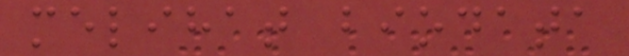melihat biodata
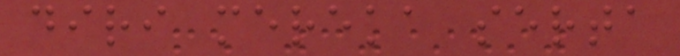diri mereka serta
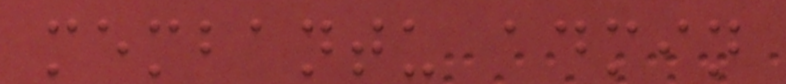membantu admin
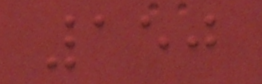150
